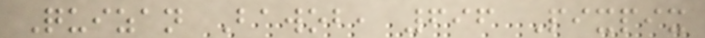Quizan Bawob, 696 Pixpix
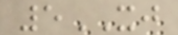5XJ
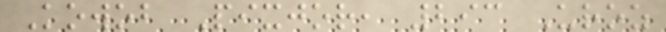Kowob Pixjor, 293 Uroz
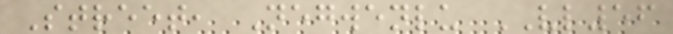Street, Negwenlu VL56
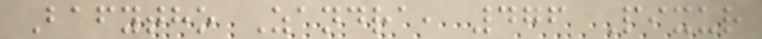Bafytho Zandra, 476 Pixur
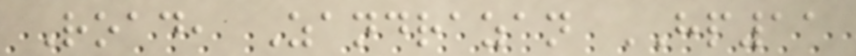Road, Zandrazan HP11
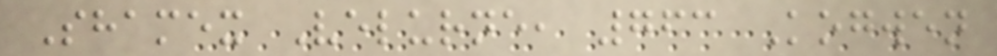Shamex Velurne, 763 Kogwen
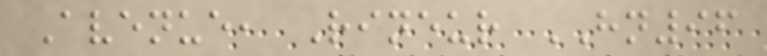Avenue, Rineur HN96
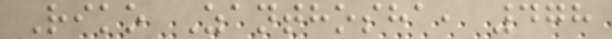Riko Zanthosha, 478
